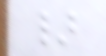}
